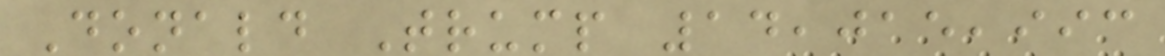Donald Trump 14,015,993
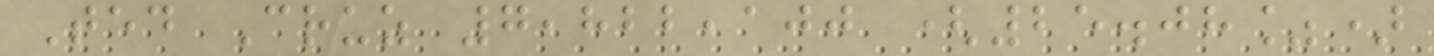Ted Cruz 7,822,100 (25.08%)
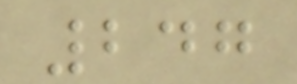247
